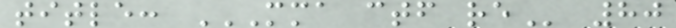title: MMA CTF RE 80
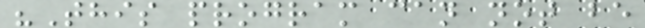"This program can not be
